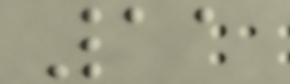11
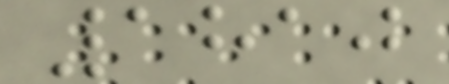1810
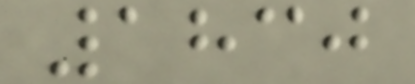1830
